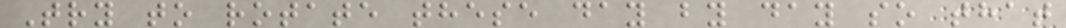Try to rotate these day by day so that
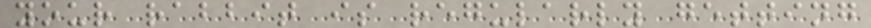your rabbit is regularly getting
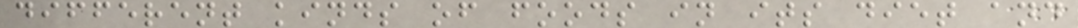different kinds of foods in its diet and
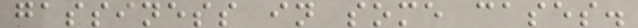gassiness in some cases.
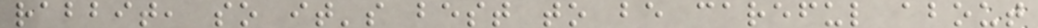rabbit, so it's best to be careful about
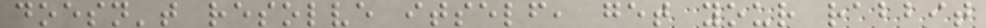doesn't resolve itself, get your rabbit
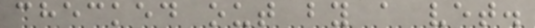checked out by a vet.
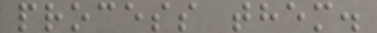process them.
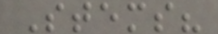Stems?
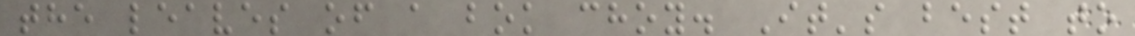the leaves of a bok choy. It's best to
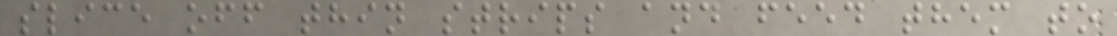slice off thin strips and feed them to
